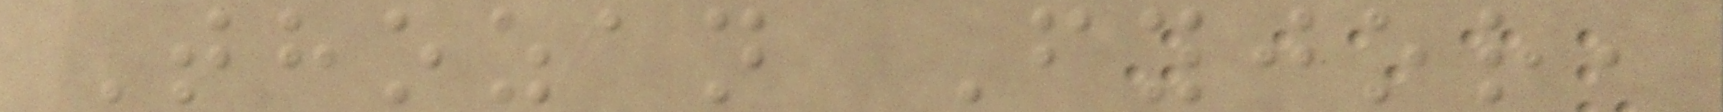Thozan Fyjor,
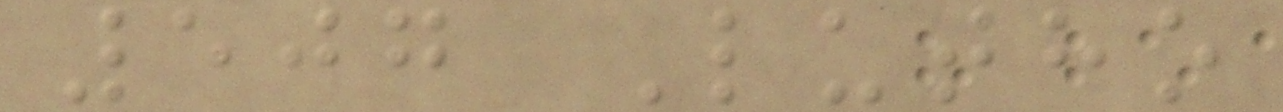507 Lutho
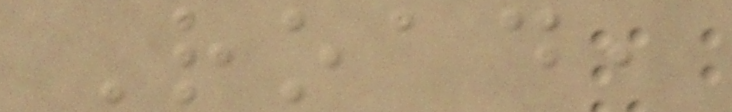Road,
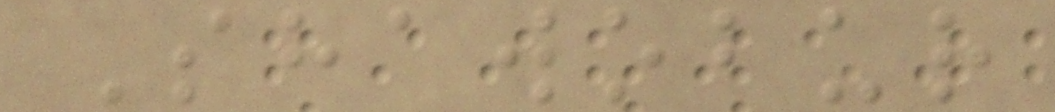Shawobur
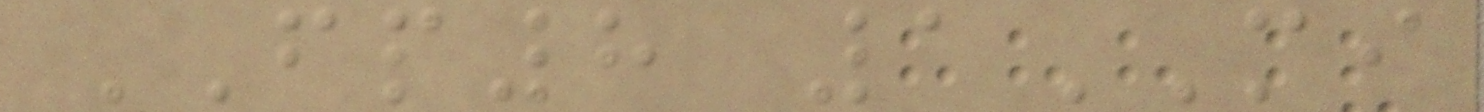FP8 1MI
